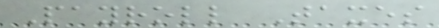Payroll Taxes
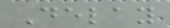Delay
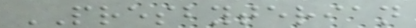PRESBYTERIAN
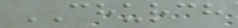CHURCH
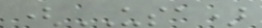(USA)
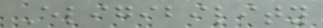Eligibility
